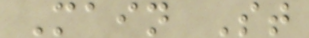Main St
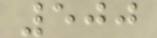500
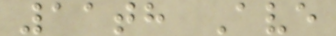11th Ave
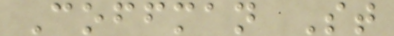Coffman St
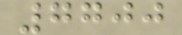7700
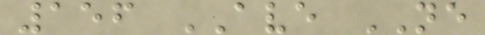156 AVE NE
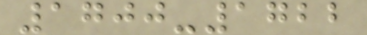1700-1722
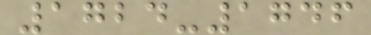1724-1746
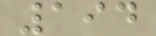194
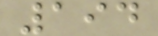194
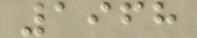1968
